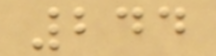244
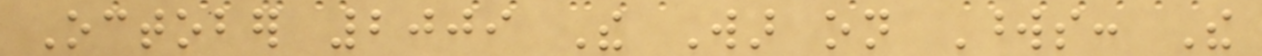October 2009 The War on Words: The
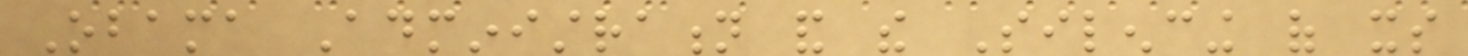Obama Administration and the Silencing of its
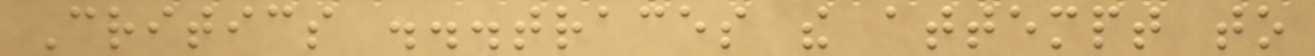Critics ...traces the attempt to
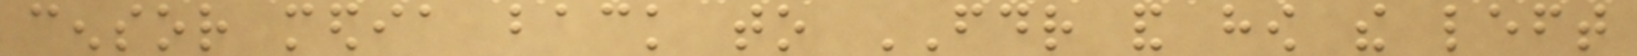censor media back to FDR and how the left
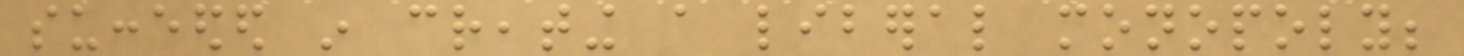succeeded in creating a liberal monopoly;
